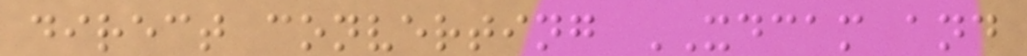direct converting XDCAM and
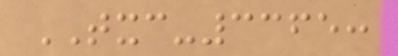TXC-3365:
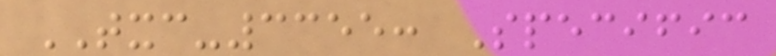TXC-3355: Specific
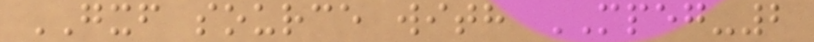GXF source with MPEG-2
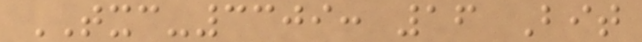TXC-3309: 16 Bit
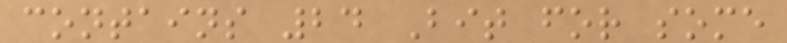contains 24 Bit for some
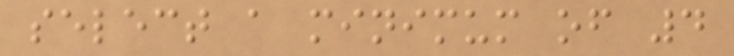select a minimum of 4
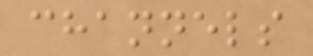channels
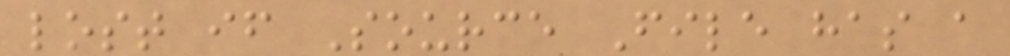lost if Source File has a
